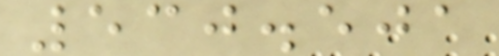530.501
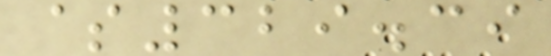$329.39
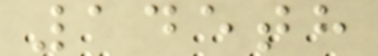145th
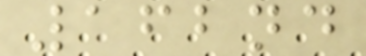162nd
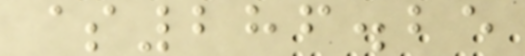$286.25
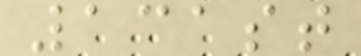131st
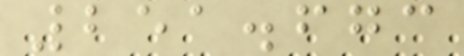251.673
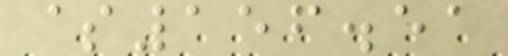$156.51
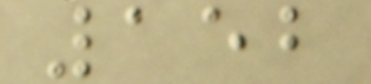152
